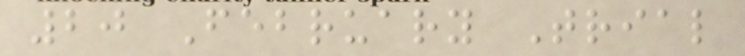20 February Trial
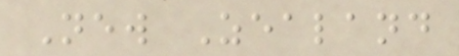New Zealand
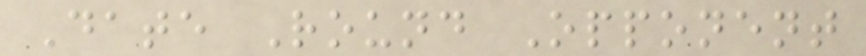Date Round Opponent
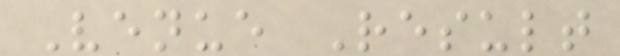Venue Result
